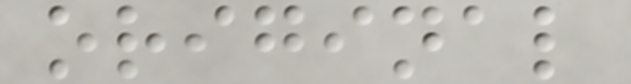original
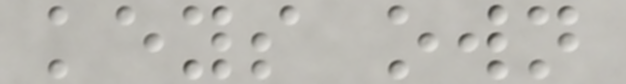keys own
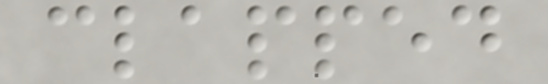clapped
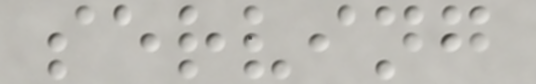serving
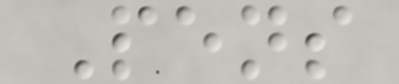Pens
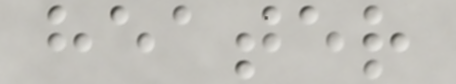heater
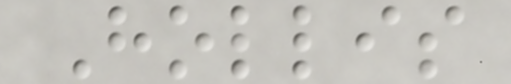Hollis
